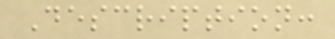Description:
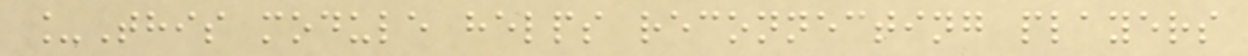_This module helps reconnecting players
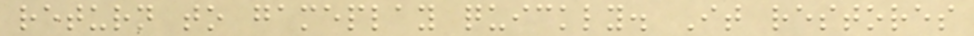return to gameplay quickly. It restores
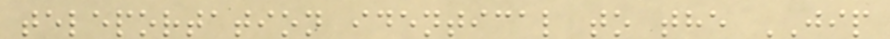teleportation identical to the JIP
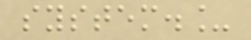system._
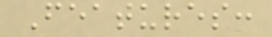Features:
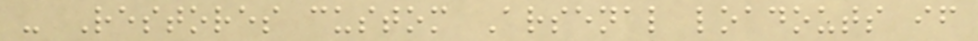- Restores custom Arsenal loadouts if
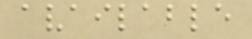available
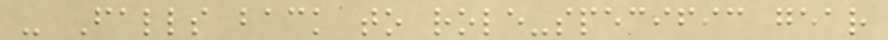- Falls back to role-specific gear
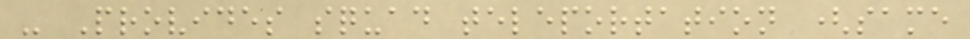- Provides squad teleportation (same
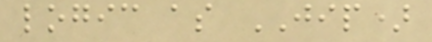logic as JIP)
